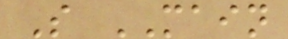S MAIN
